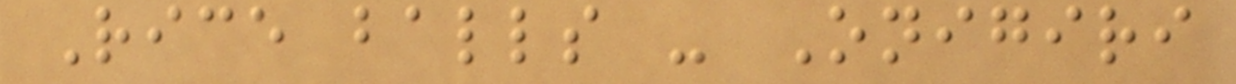Rice balls - Onigiri
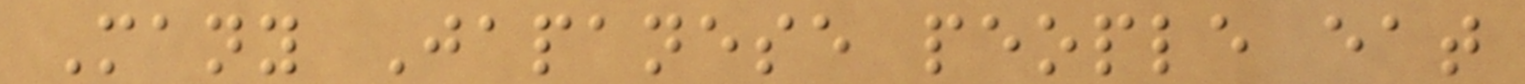Many Japanese people eat
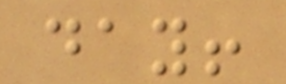day!
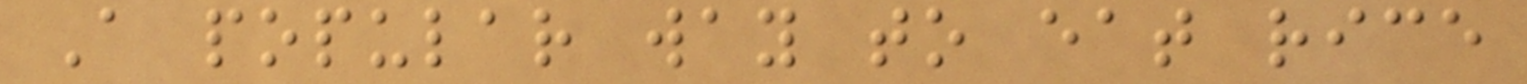A popular way to eat rice
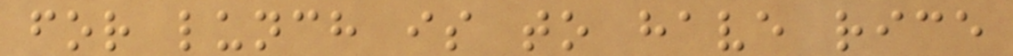for lunch is to have rice
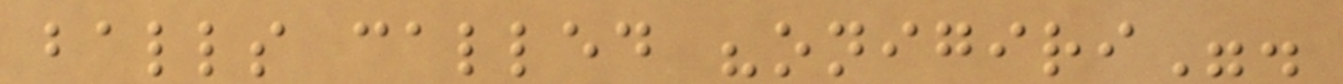balls called "onigiri".
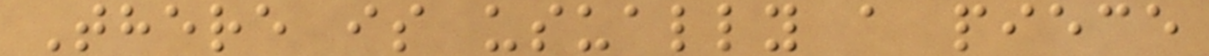There is usually a piece
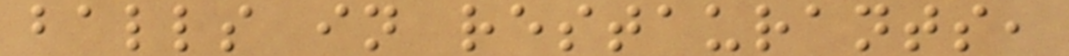balls in restaurants,
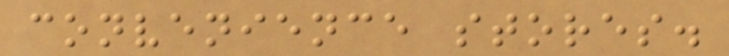convenience stores.
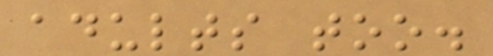adults too.
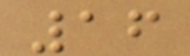16
